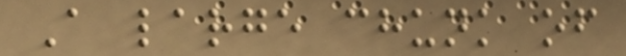A large chunk of
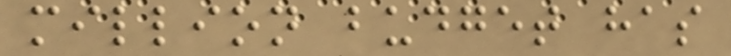million budget has
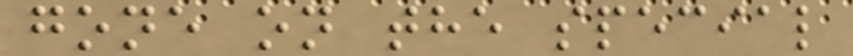gone on the special
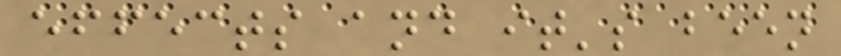effects and it's been
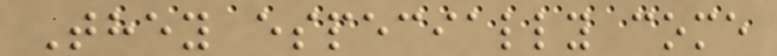They especially come
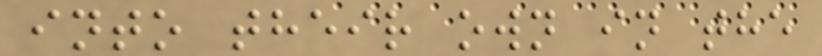into their own in the
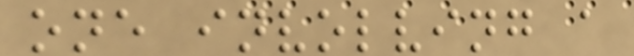one involving a
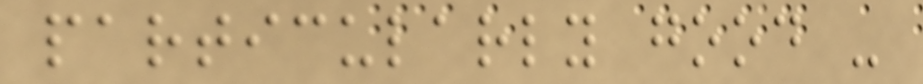particularly good -
